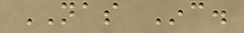NAS Inc.
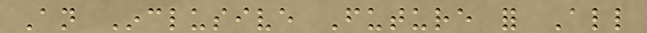An Inclusive Future for All
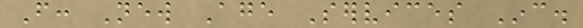From: New Age Services Inc.
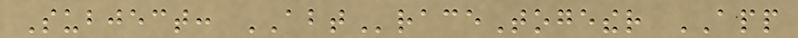Subject: ABTraceTogether APP
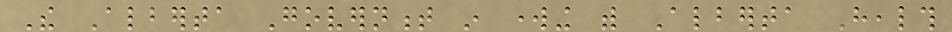The Alberta Government in working with Alberta Health
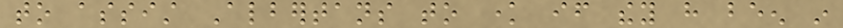to assist Albertans to know if they have been in
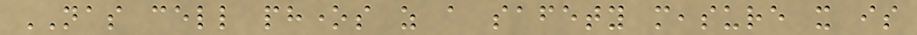NAS cell phones as a safety measure it is
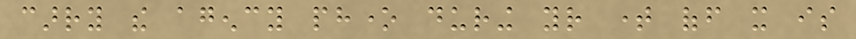carry the agency phone during your time off it is
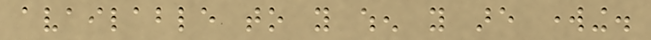available to you when you are working.
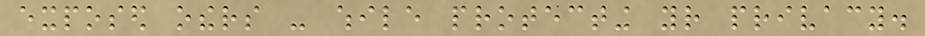exposed others - while protecting your privacy.
